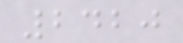2420
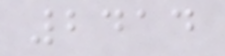2414
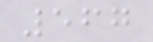567
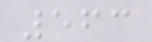563
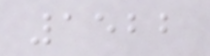1522
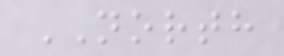NORTH
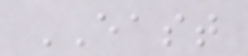EAST
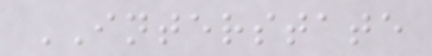INTERSTATE
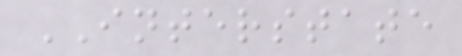INTERSTATE
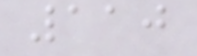110
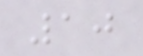10
